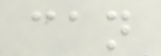can
